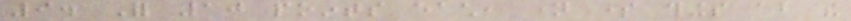9. For 10 points each, name some things about the
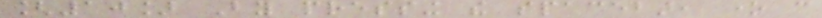[10] By pressing the spacebar, one can
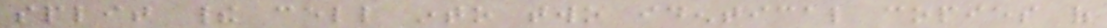split their cell into two identical copies of
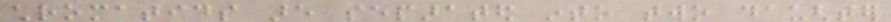chromatids are separated into two daughter
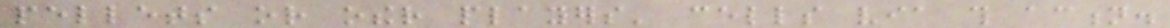pellets or other players' cells via this action.
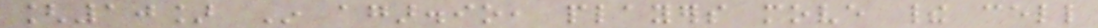[10] In agar.io, players move their cell
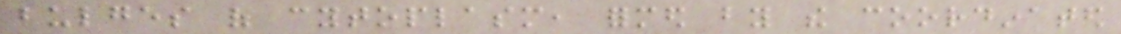bulges of cytoplasm, formed by the coordinated
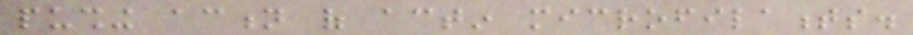pushing action of actin microfilaments.
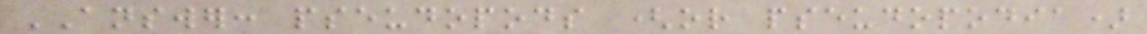ANSWER: pseudopods (or pseudopodia)
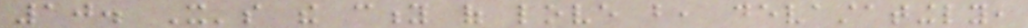10. It's the city of love but, devastatingly,
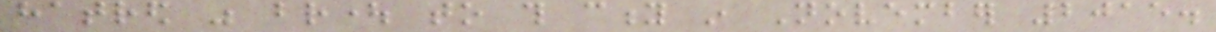hatred was brought to this city in November 2015.
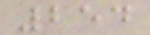254
